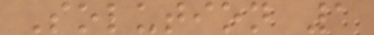Solution 1
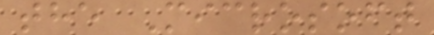the Microsoft
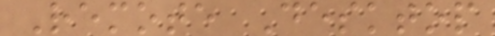Remote Desktop
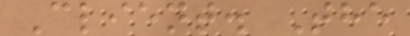Client. The
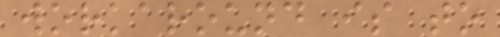workaround is to
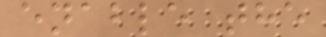enable the
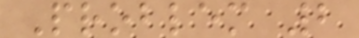Problem 2
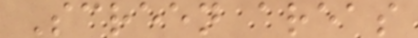Screen areas
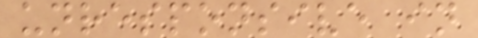unresponsive in
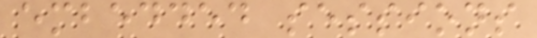embedded sessions
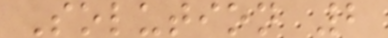Solution 2
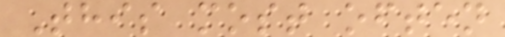This most often
